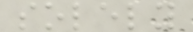solely
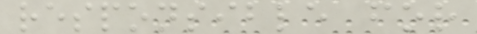responsible for
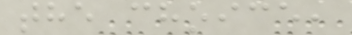the choice,
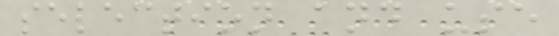selection and use
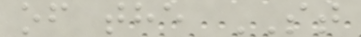of the ST
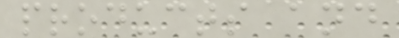products and
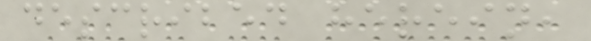described herein,
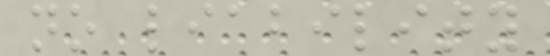no liability
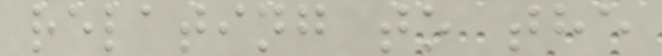relating to the
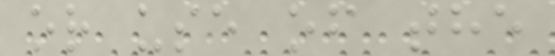or use of the
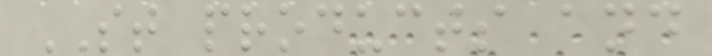ST products and
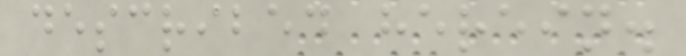described herein.
